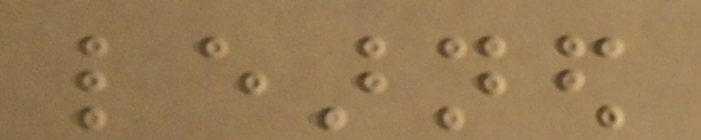learned
